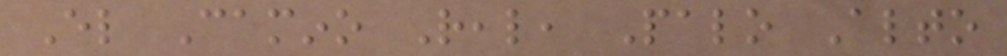El Camino Real, Palo Alto
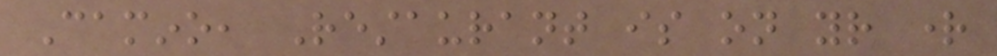Camino, Restaurant is on your right
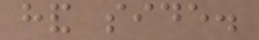hand side.
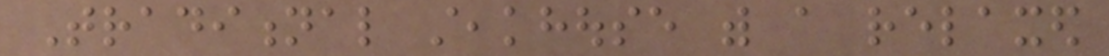Traditional steakhouse with a relaxed
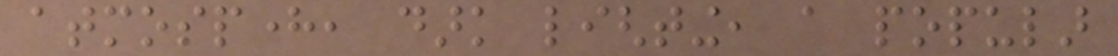atmosphere, dark lighting, a popular
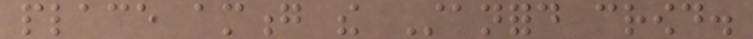place among the Stanford crowd.
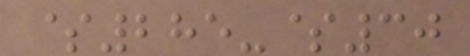$285-$30
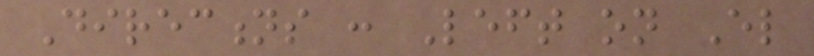Directions : Left on El
